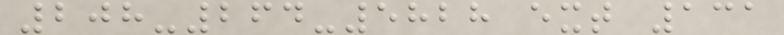208-264-5828 ext 131
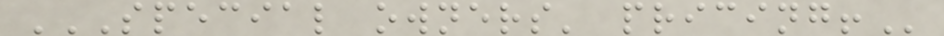SPECIAL OWNERS' PRICING!
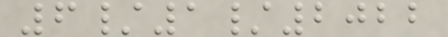6/1/2022
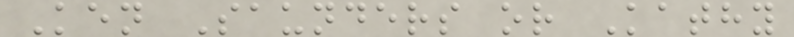Ken Saunders or Kathy
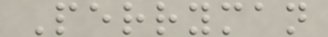Perryman
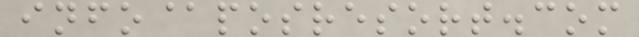info@posresort.com
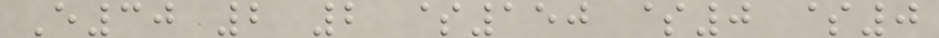E30 2 2 $150 $0 $0
